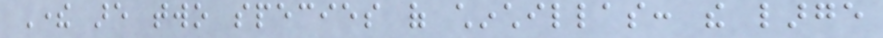There are two species of chinchillas: the large
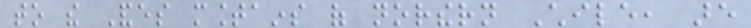to the Andes mountains of northern Chile, are
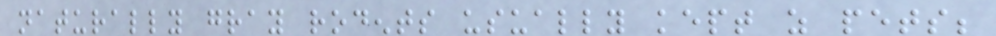naturally gray rodents usually kept as pets;
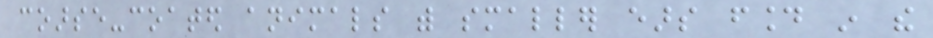coarse-coated animals with smaller ears found in the
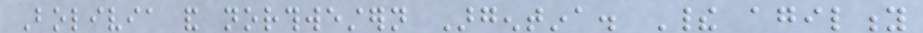Bolivia and northwestern Argentina. Their agility
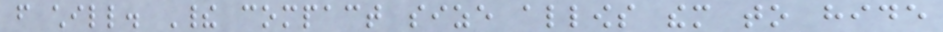from chill. Their compact size allows them to hide
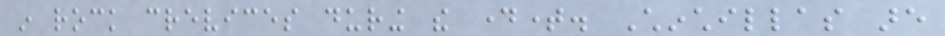in rock crevices during the daytime. Chinchillas are
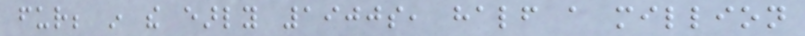fur; in the early 1900s, half a million
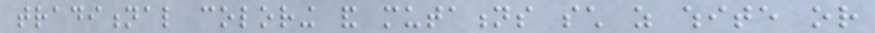traditional coloring and mutations such as white or
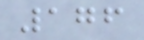176
